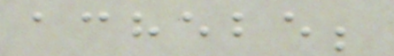achebe;
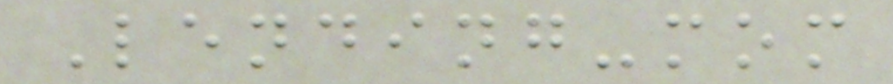Lending-mom
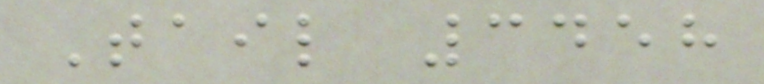Tail 3458
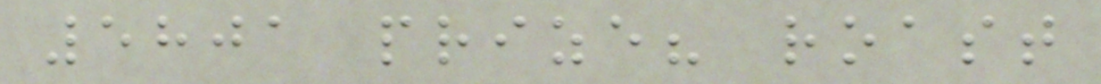5801 prize? roast
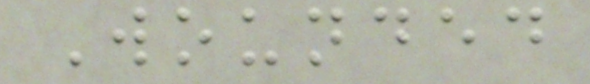Wounded
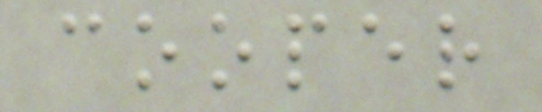cooper
